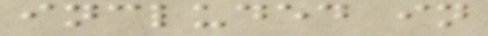included in
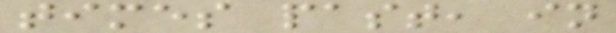times past, in
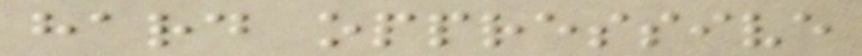hard oppressive
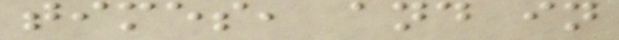times, and in
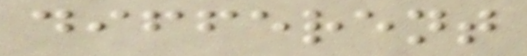different
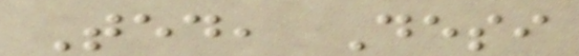Ted, Desi
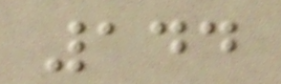144
